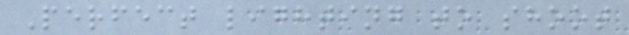Perfect lighting to shoot
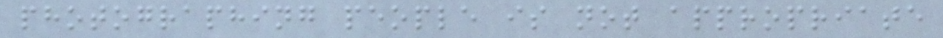photographing people is not appropriate
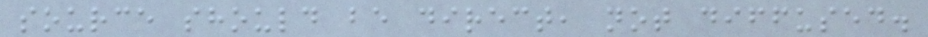source should be direct, not diffused.
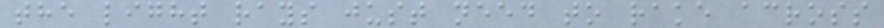the light rays just need to rake across
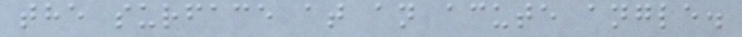the surface at an acute angle.
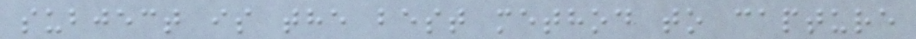subject is the best method to capture
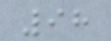98
